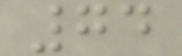74
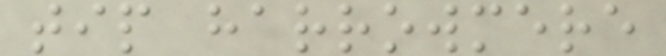tip harrowmere
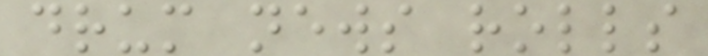drum news rolls
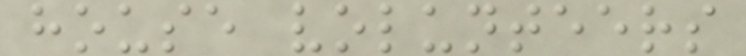house volunteers
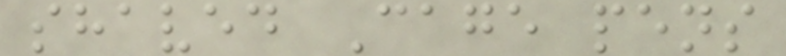shaved Cage pens
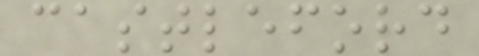castleford
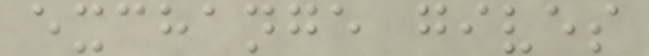exchange gives
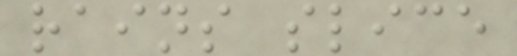rains slice
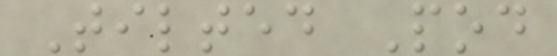Tilted Pod
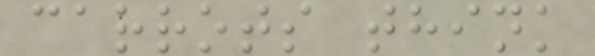carrots think
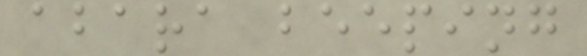abara beeping
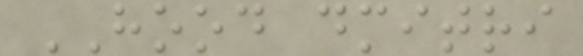HOOD dmitri
